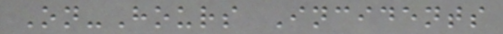On-Hours Incidents
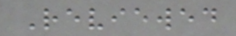Reviewed
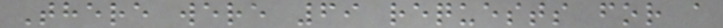There were 69 requests for a
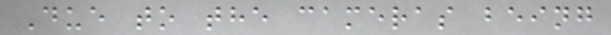Due to the cameras being
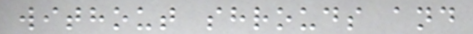without shrouds and
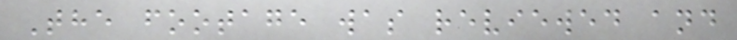The footage was reviewed and
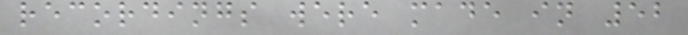recordings were made in 52
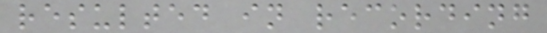resulted in recording
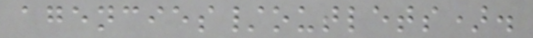agencies/outlets).
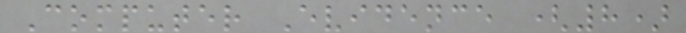Computer Evidence (8)
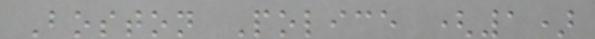Boston Police (1)
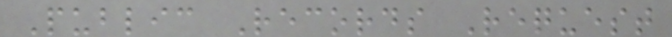Public Records Request
